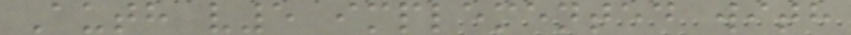Auth v5 implemented with
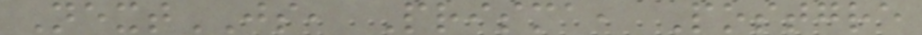NextJS, Prisma, Postgre
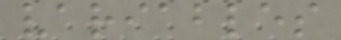variables
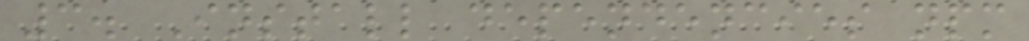3. Install dependencies npm
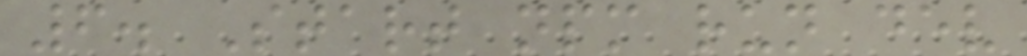6. Start npm run dev
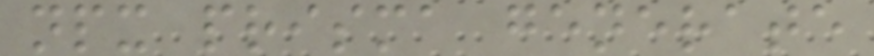npx prisma generate
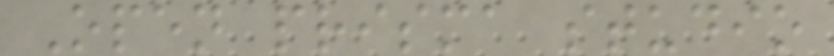Open prisma studio
